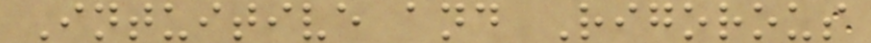Intuitive and Rigorous
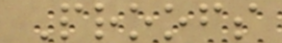Proofs
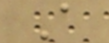A
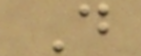D
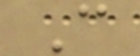C
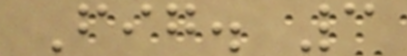Fig. 3
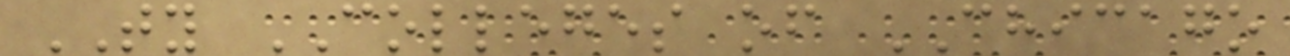TY COLLEGES of CHICAGO
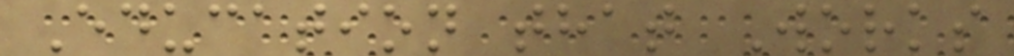Education that Works
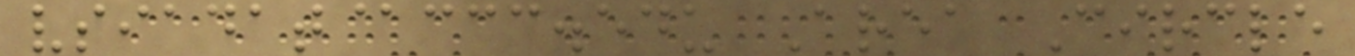vsiadat@ccc.edu Area Circle
